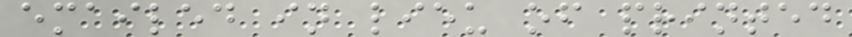emailed in lieu of printed
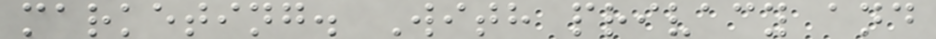marketing. With privacy and
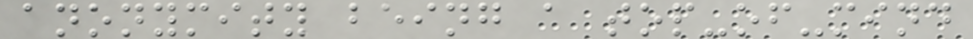anonymity being a top-of-mind
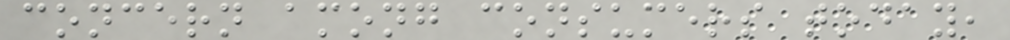concern among consumers today,
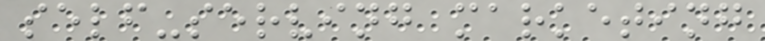self-serving marketing
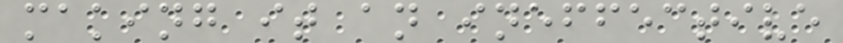making it an ineffective
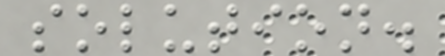solution.
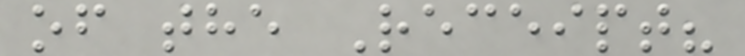of the Receipt?
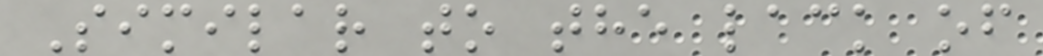Similar to the lack of
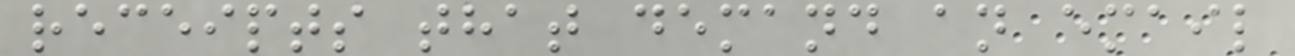receipts that demand an email
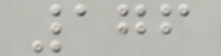176
